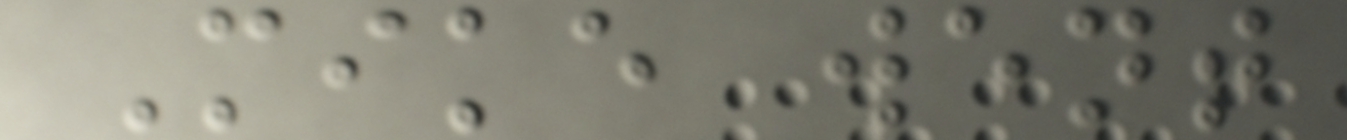Mike went
